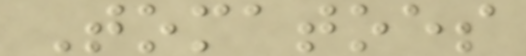Tomatoes
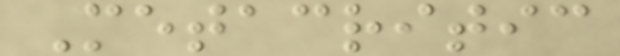Metacritic
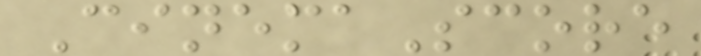CinemaScore
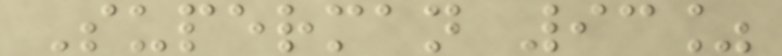Superman 93%
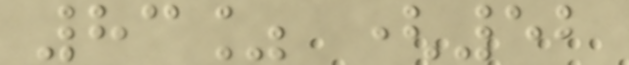83% (52
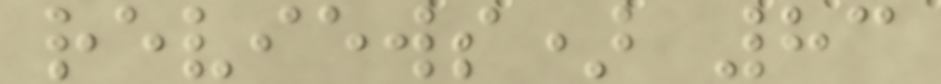reviews) 83
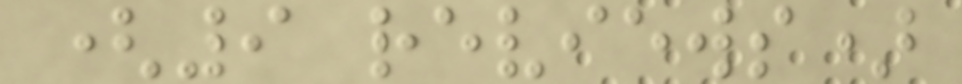(9 reviews)
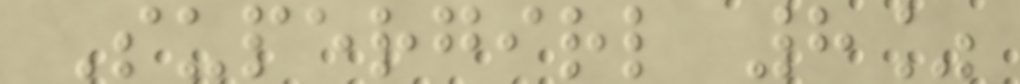Supergirl 8%
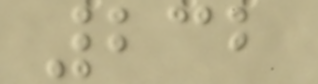232
